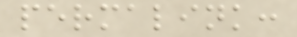permalink:
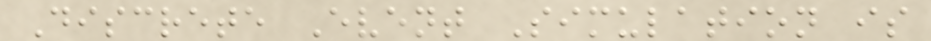Discrete Event Simulation is
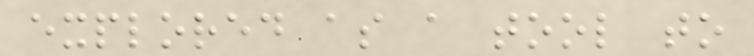explored as a tool to
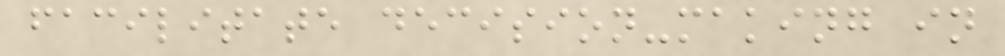facilitate decision-making in
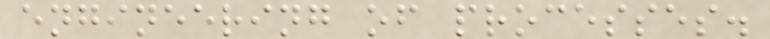engineering of processes.
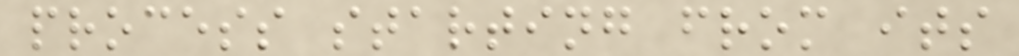process starting from its
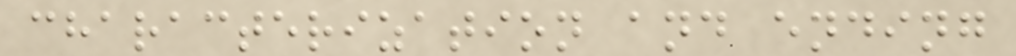characterization and ending
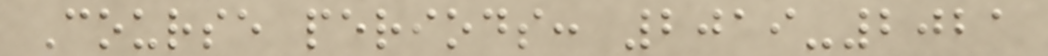Course periods: 2019-2021
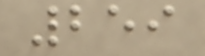259
